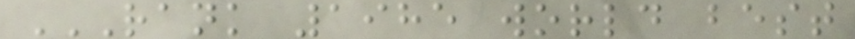RANK 1985 WORLD BEST
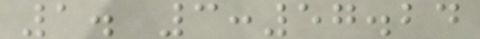1. 3:57.24
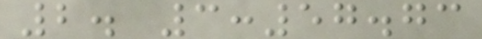2. 3:57.73
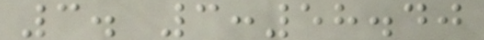3. 3:58.40
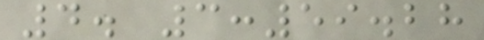4. 3:59.28
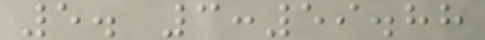5. 3:59.88
